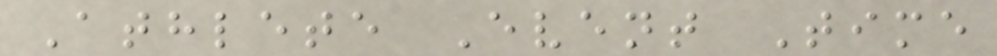Athlete Event Time
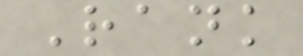Rank
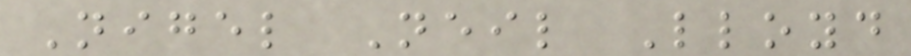Nigel Neil Lloyd
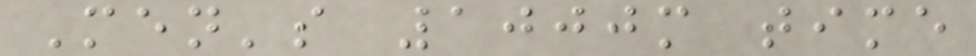Men's 1000m time
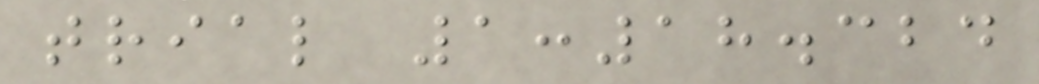trial 1:18.324
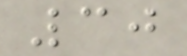30
